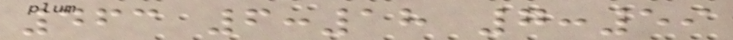463 6:18 7:59
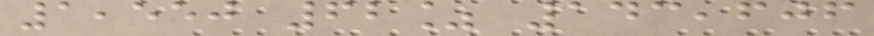1,550 62% 143,606
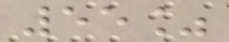55%
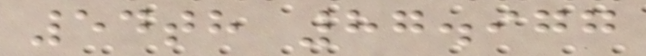54th 87.977
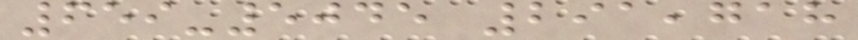659-5045 291,718
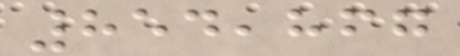854,867
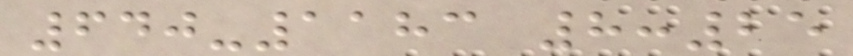640-1183 8:25
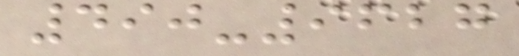490-9627
